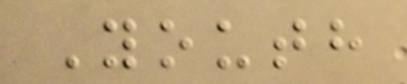Youth
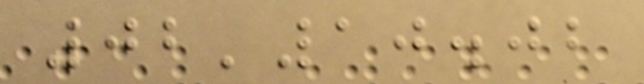02'10.02
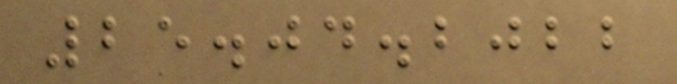25.04.2022
